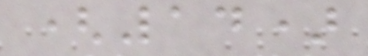(14)
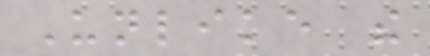Unlike the
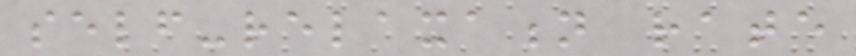self-relaxation rate
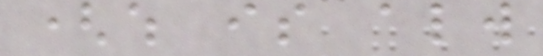(which is always
